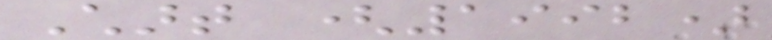Chart (1992)
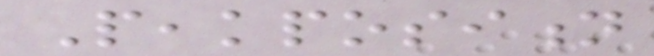Peakposition
